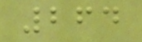264
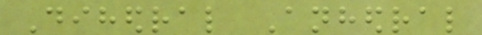Dihedral Anhedral
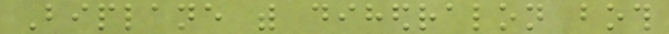Biplane with dihedralon both
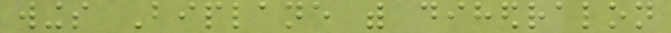wings Biplane with dihedralon
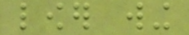lower wing
